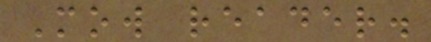Mow reader.
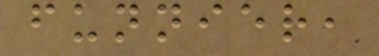funnier,
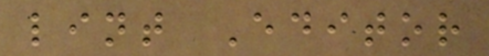lint Editor
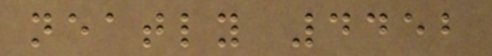neatly 4452
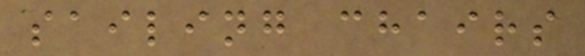sailing chairs
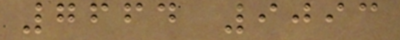7664 9093
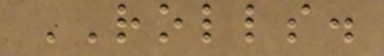ROLLS.
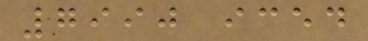7990 iced
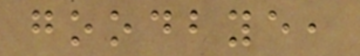goodbye,
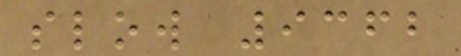slow 9362
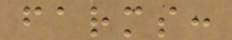farms:
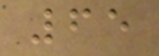65
